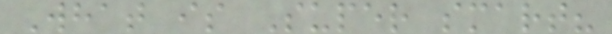What is Super smart?
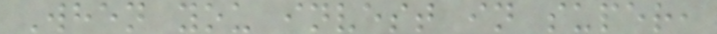When you invest in super,
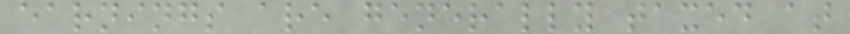earnings are generally taxed at
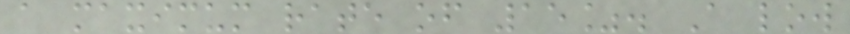a maximum rate of 15%. A low
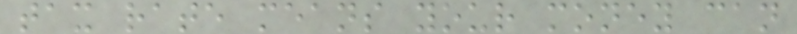tax rate means your money can
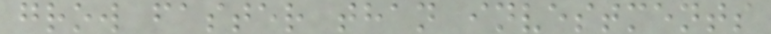grow faster than investments
